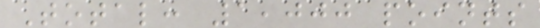Total: 1,000 points
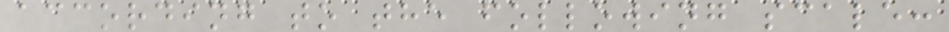according to the following scale:
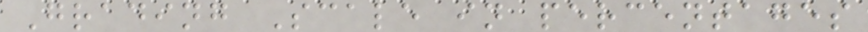Grading Scale in percentages
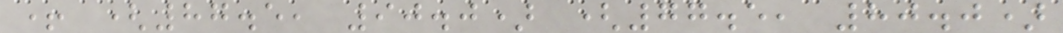+ (87.5, 90.0) (77.5, 80.0)
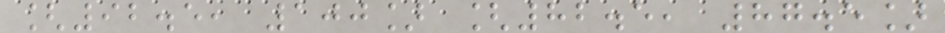[92.5, 100] [82.5, 87.5]
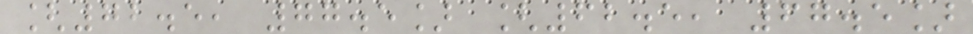[72.5, 77.5] [62.5, 67.5]
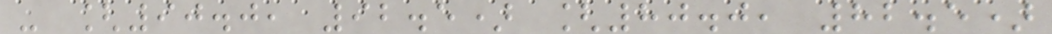- [90.0, 92.5) [80.0, 82.5)
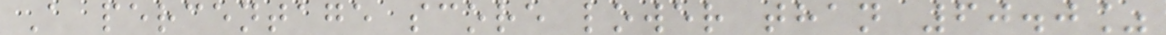A percentage score lower than 60.0%
